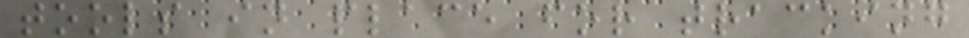tools in place for tracking
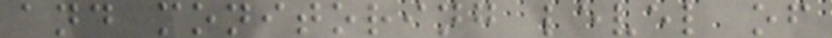and monitoring level of
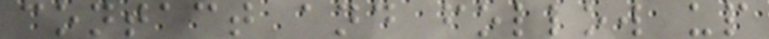contact and follow up
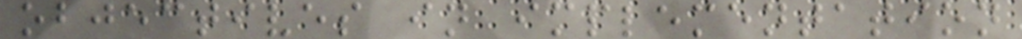objectives in implementation
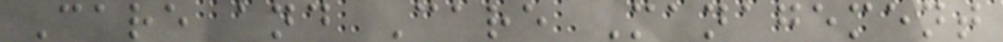Care and Care Management
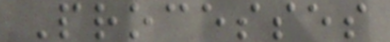Processes
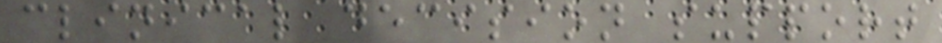clinical decision support
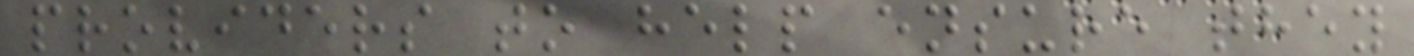providers to help ensure they
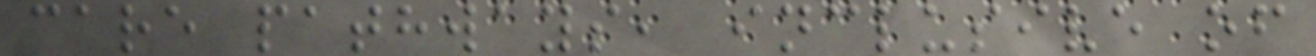care pathways, inclusive of
